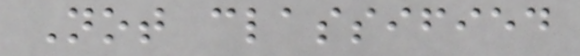Not classified
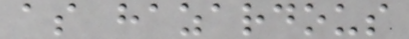as hazardous
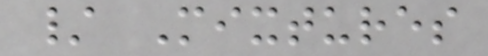/ Mixtures
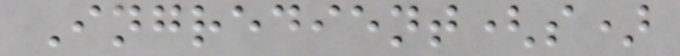Ingredient(s)
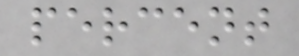percent
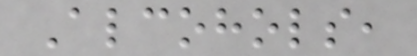Alcohols,
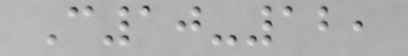C10-12,
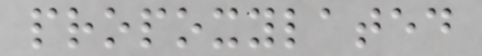propoxylated
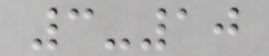3-10
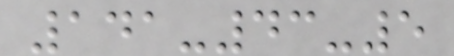141-43-5
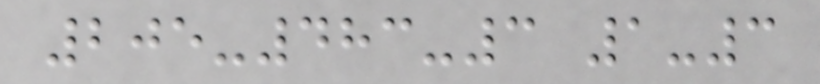205-483-3 1-3
